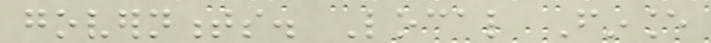governments. Local Finance
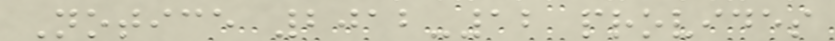Notice 2012-12 provides
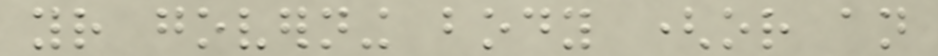your governing body (or an
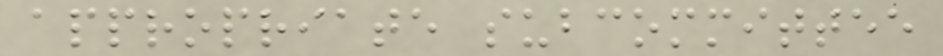appropriate subcommittee
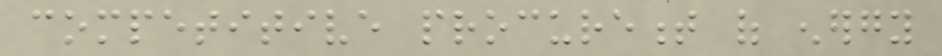competitive procurement of energy
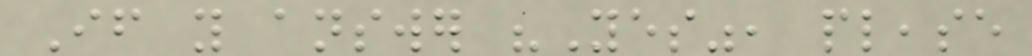If you answer "Yes", please
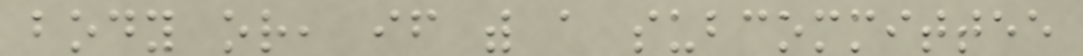body or, if with a subcommittee
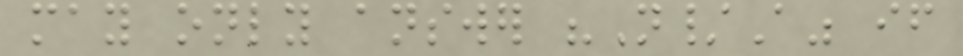may only answer "N/A" if
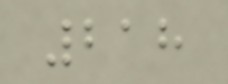218
